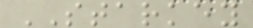STARKEY
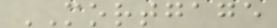MORTGAGE
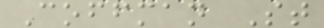Coffman St
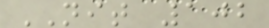NIT 102
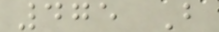475 B
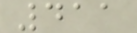411
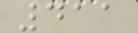411
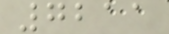7211
